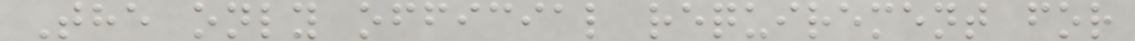The only official requirement for
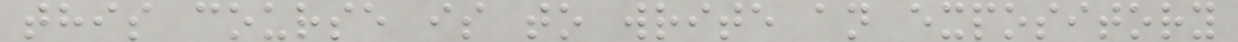this course is to write an expository
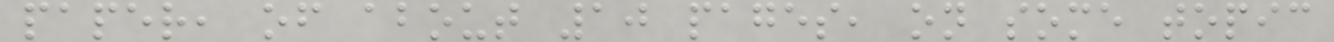paper, of about 10 pages, on some topic
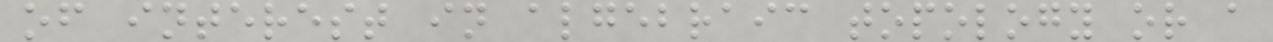of interest in algebraic topology or a
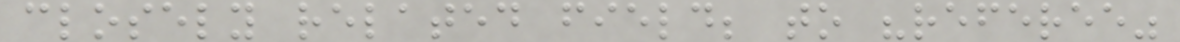closely related field; to "referee"
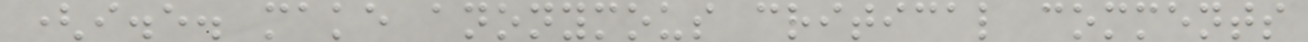(i.e. make anonymous critical comments
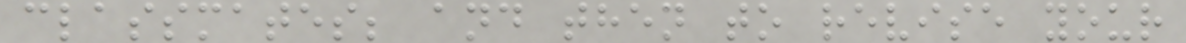classmates; and then to revise your
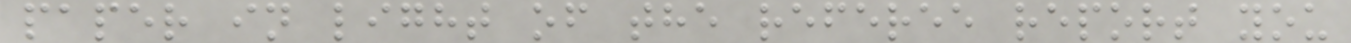paper in light of the referee report you
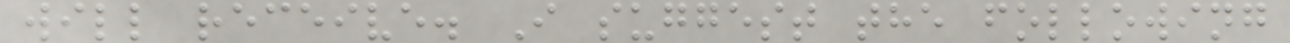will receive. I suggest the following
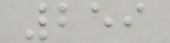259
